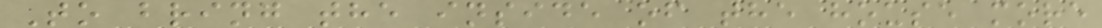To bring the inside of the house more
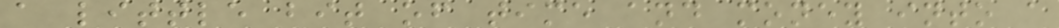a little bit of time and money into a
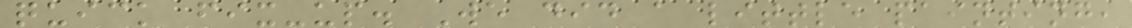quick fix-up. We did a little painting,
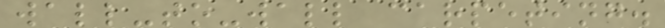wall-to-wall carpeting.
